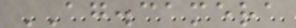AG.camera
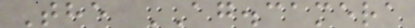The AG.camera
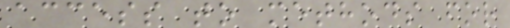access to methods for
